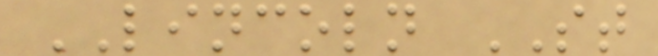LINCOLN ST
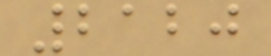2120
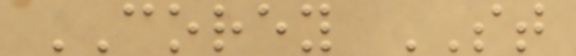COREY ST
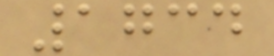1734
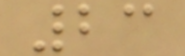23
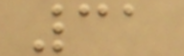31
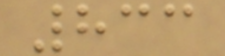833
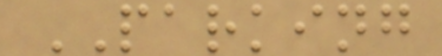PARKING
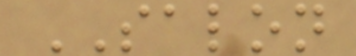SALON
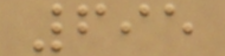695
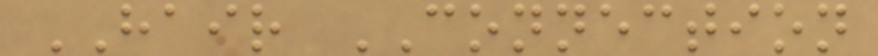HAIR CONNECTION
